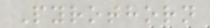Pyrothorn
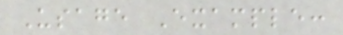Usage Example:
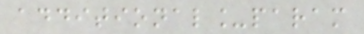additional_param
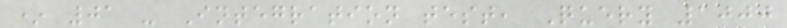* 01 - Integration test, Query 1000
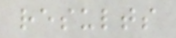results
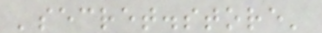'secret.store'
